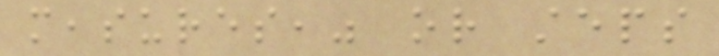measures," or steps
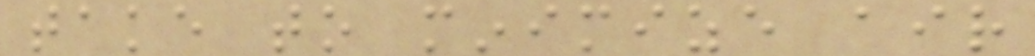take to minimize air
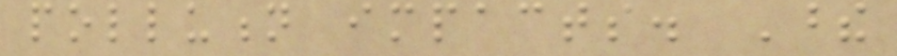pollution impacts. These
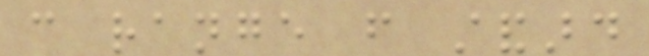can range from standard
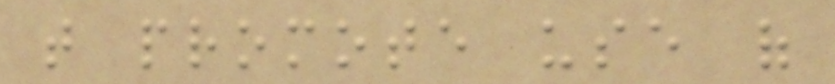that promote use of
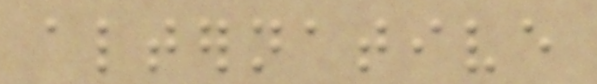alternative
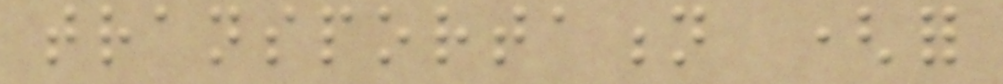transportation (for
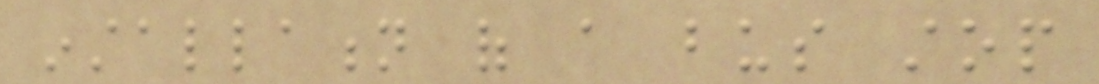installation of a bus stop
